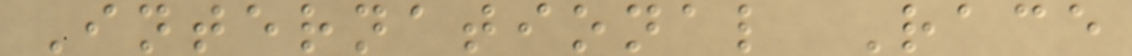International Race
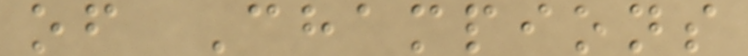of Champions
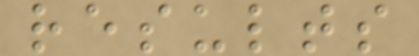results
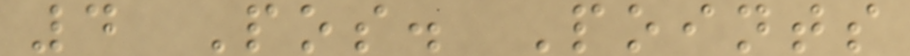4 Pos. Points
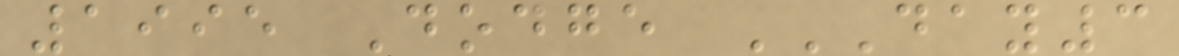1995 Dodge DAY3
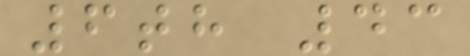6th 43
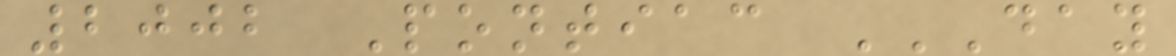2002 Pontiac DAY
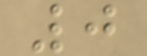0
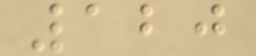120
